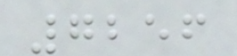7256
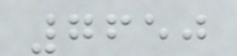7650
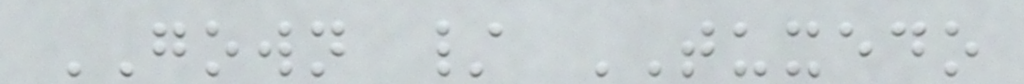GOWN / TUXEDO
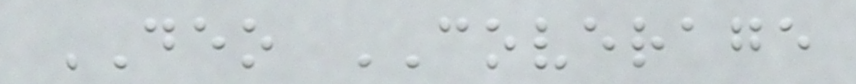DEO COVERAGE
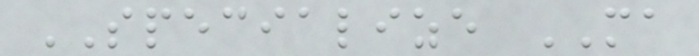SPECIALIZE MA
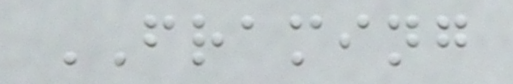FRAMING
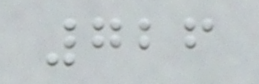726
